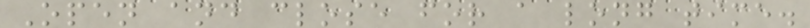Open and close for a long time.
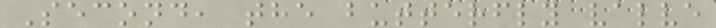Second, the butterfly valve
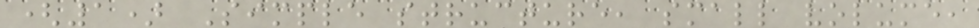(1) Simple structure, small volume,
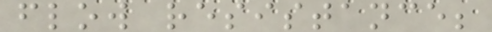flow resistance;
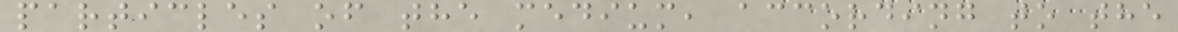particles of the medium, according to the
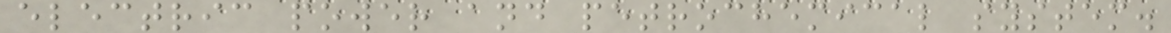electric power and petrochemical system.
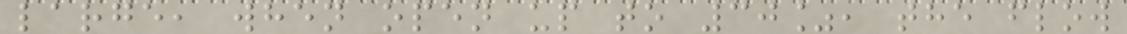large, when open up to 30%, the flow
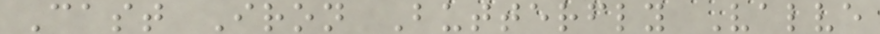Cast Iron Butterfly Valve
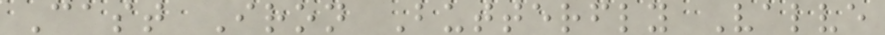Cast Iron Butterfly Valve
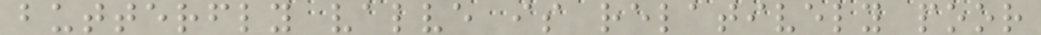butterfly valve is relatively poor
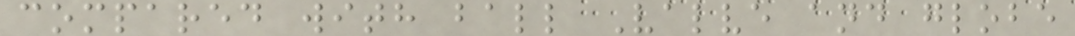compared with ball Valve and globe
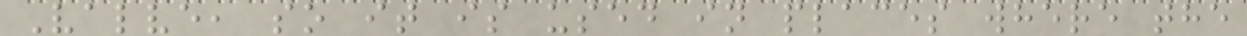Valve, so it is used in places where the
